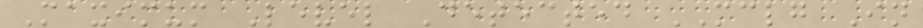Maximum Level Detected MCLG In
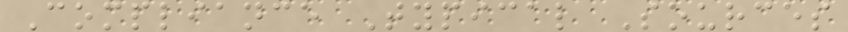Compliance Typical Sources
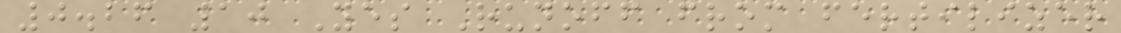0.26 10 Yes Runoff from fertilizer
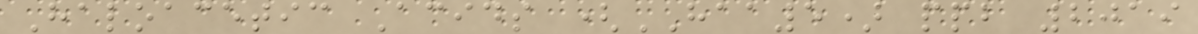Haloacetic Acids (HAA5) ppb 2019
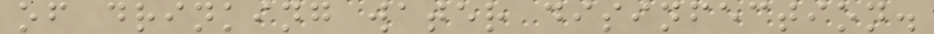of drinking water disinfection.
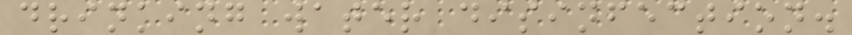drinking water disinfection.
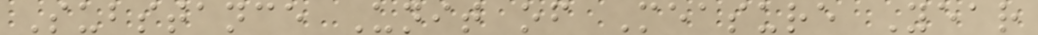Substance Unit of Measure Year
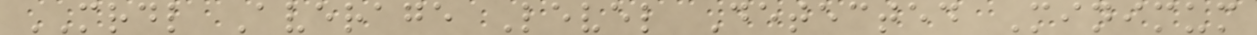MRDL Average Level Detected Minimum
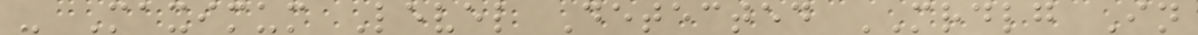- Maximum Level Detected MRDLG In
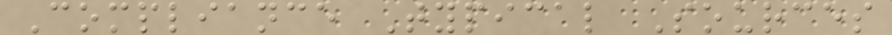Compliance Typical Sources
